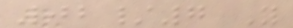02/7 You
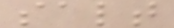salt
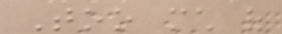Too much of
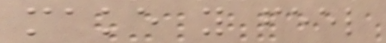make you feel
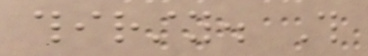thirsty. This
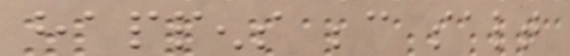happens because salt
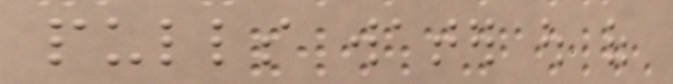pulls water out of
